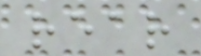rear
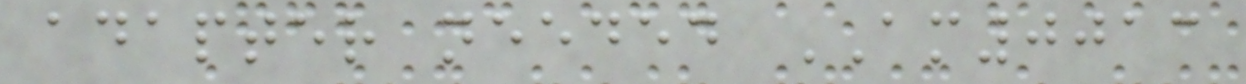adapter needed AM0013
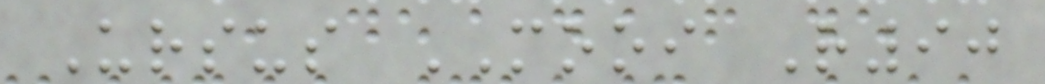Ursus MOOI R90
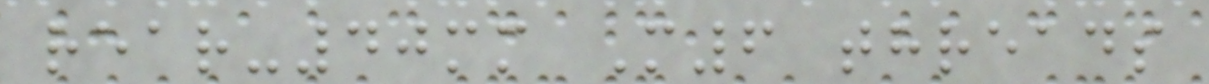rear-40mm M6 threads
